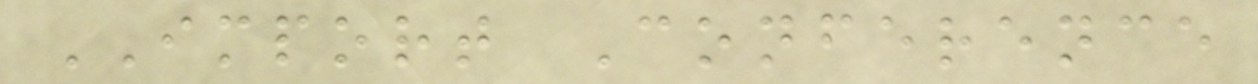IMPORT Conference
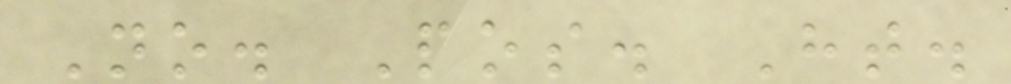No. Pos. Ht.
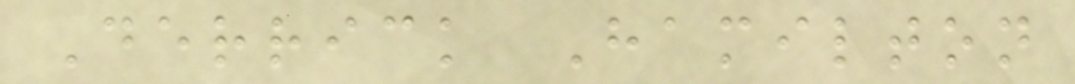Derrick Hamilton
